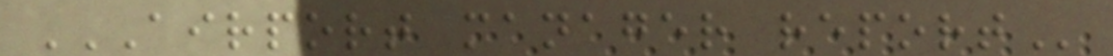AIRPORT MANAGER REPORT
